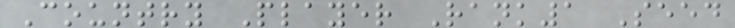Country Player Rank1 Seed
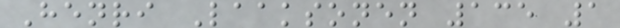Henri Laaksonen 135 1
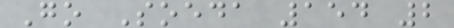Go Soeda 154 2
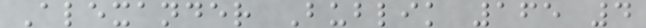Alexander Bublik 165 4
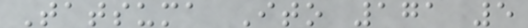Tatsuma Ito 171 5
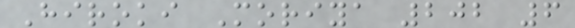Hiroki Moriya 202 6
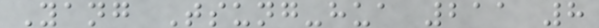Yang Tsung-hua 211 8
